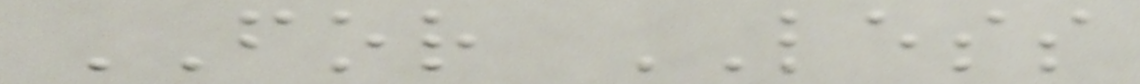FOR LESS
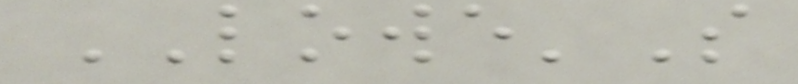LOWE'S
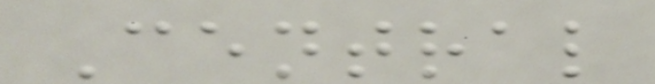Central
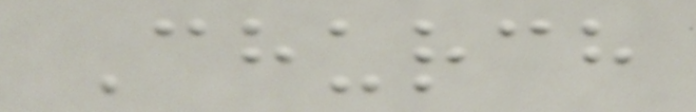Church
